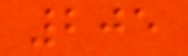205
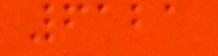6121
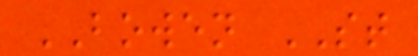BOWEN ST
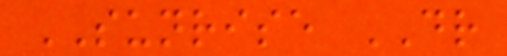SUNRISE DR
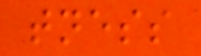tness
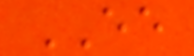EE
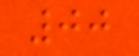00
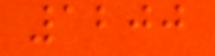1200
